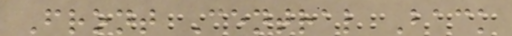Front Central Back
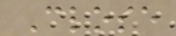Close
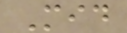Mid
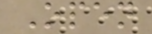Open
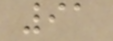91
